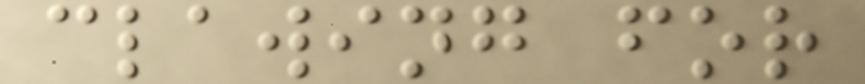clawing for
